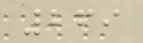269
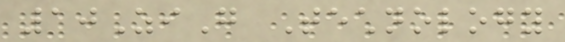10ZiG Technology
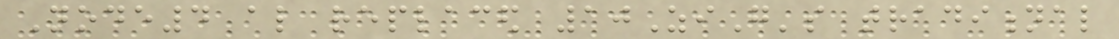Node4 also replaced 10ZiG's traditional
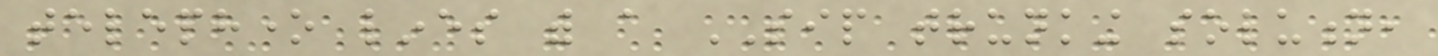telephone lines with a SIP trunking solution,
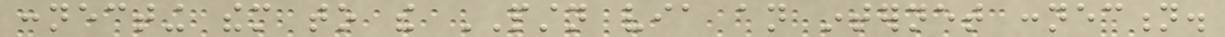connecting them to the PSTN via an internet connection.
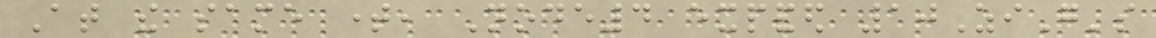At the same time, Node4 expanded 10ZiG's
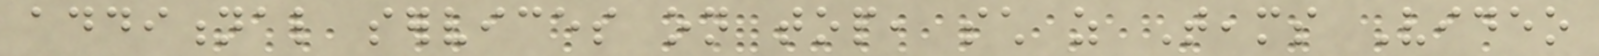additional services on top, such as Teams Video
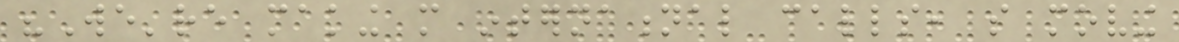"We're making more international calls, so moving
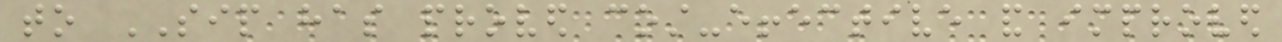to SIP has proved cost-effective and improved
